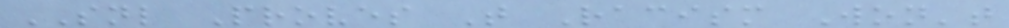SNL Proves That Racism Won't
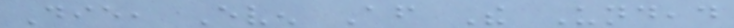Die, Even After The Undead
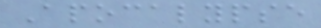Apocalypse
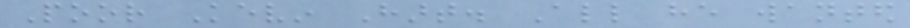Poor Kevin Hart. All he wanted
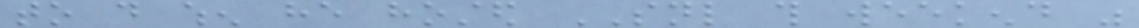to do when he hosted SNL this weekend was
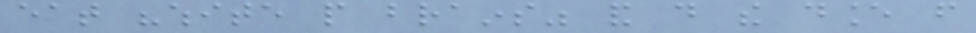eat "white people brains" and do the dance from
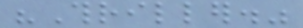"Thriller."
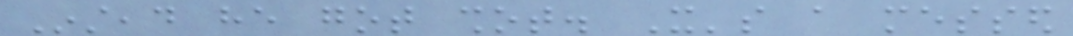Instead he got shot. It's a messed
